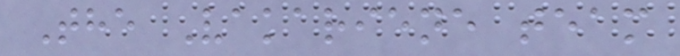The Vakariene team
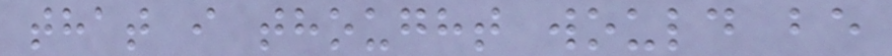that i thought would be
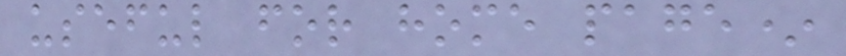useful for home page*
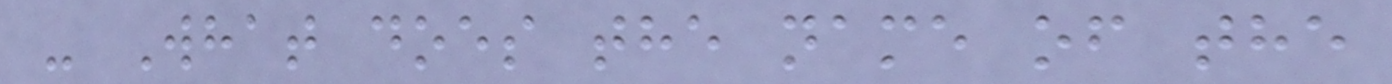- What does the name of the
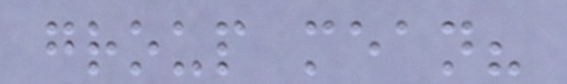group mean?
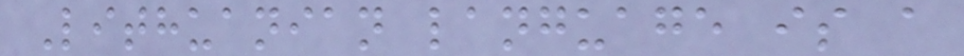Lithuanian language is a
